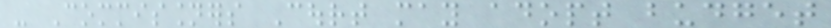- Commissioners Court may adopt budget
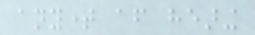anytime after hearing
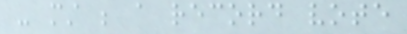- must be a record vote
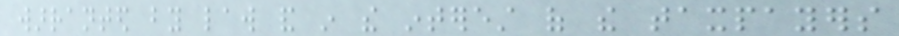warranted by law and in the interest of the taxpayers
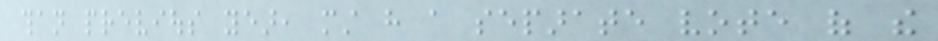than previous year, must have a separate vote of the
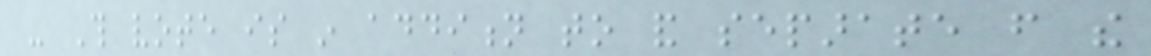- This vote is in addition to and separate from the
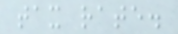tax rate.
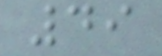49
